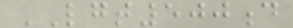LGT500d
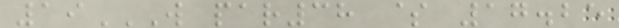19W PAR38 $ 17.25
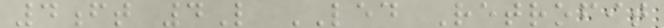4ft 4L LED Retrofit
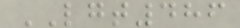LGT486
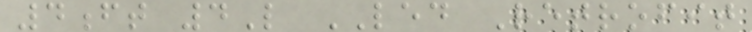4ft 4L LED Retrofit
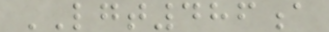LGT486a
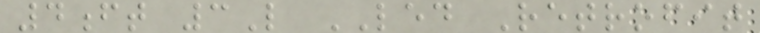4ft 3L LED Retrofit
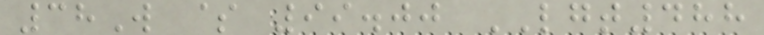38W $ 99.00 LGT488
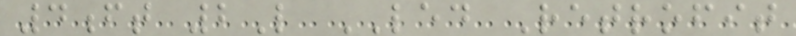4ft 2L LED Retrofit
